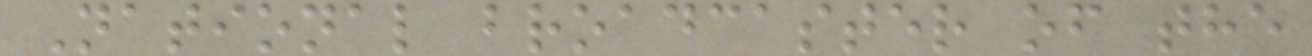National broadcaster of the
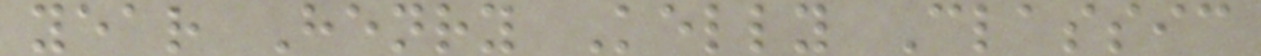year Henry Kelly Classic
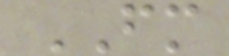FM
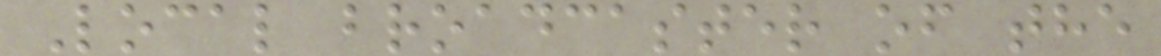Local broadcaster of the
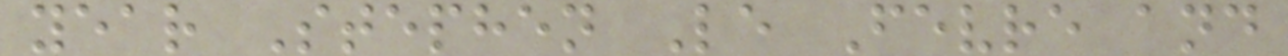year Stephen Le Fevre and
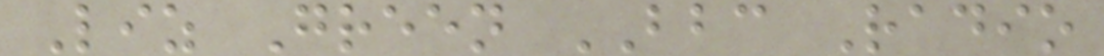Liz Green BBC Radio
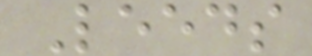Leeds
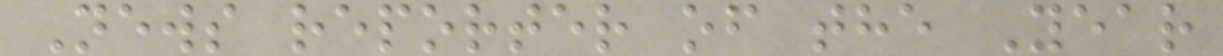News reporter of the Year
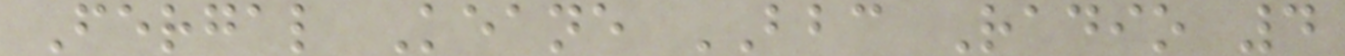Fergal Keane BBC Radio 4
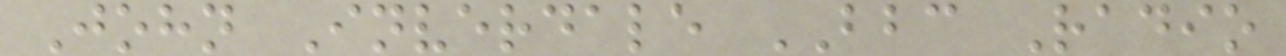John Inverdale BBC Radio
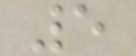5
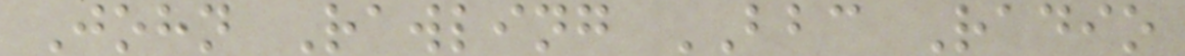John Rawling BBC Radio
